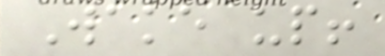Wake up!
